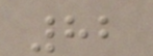82
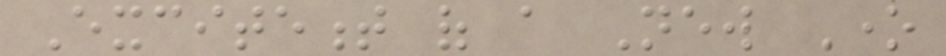Excitement of a New One
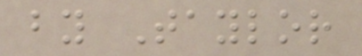by Taylor
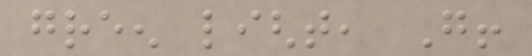green light, Go!
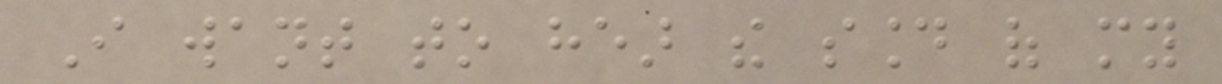I want to hear the sound of my
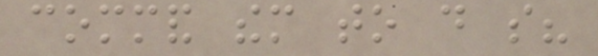command them to do so?
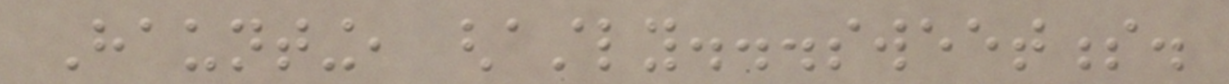Haunting, ghastly...sweetness.
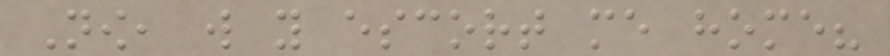Now, will you escort me home?
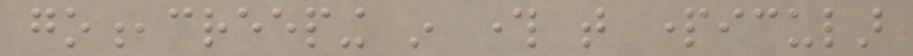go,creeping in through that particular
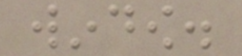window.
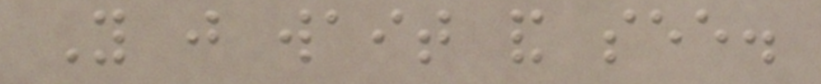You just wait and see.
